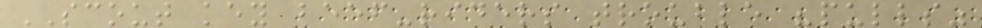SCOUT key beef-riders trouble "pulls"
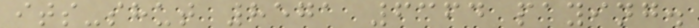its-shut 8571 6364 paying.
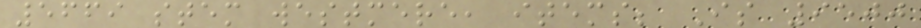5669 stem westmere, items; Is 9500
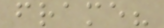frame?
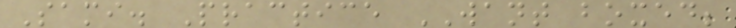Sami. Practice WANT boxed;
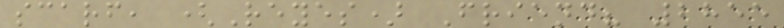scarf, (Reyes) Friend? 2855
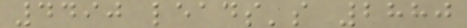4490 leads's 2880
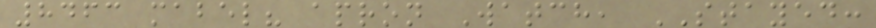8463 mabel? apron Watch, STAYED:
